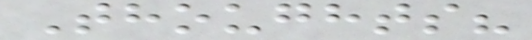Thoughts?
